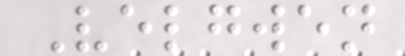Velgwen
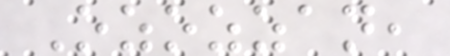Ozozzan,
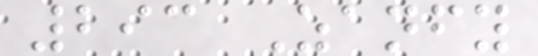293 Zanfy
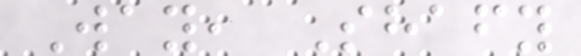Way, Shafy
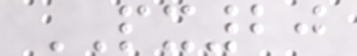PX20
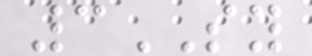3SY
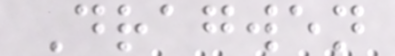Dragwen
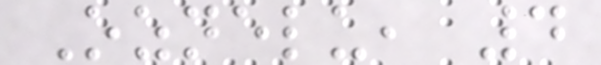Oznelu, 4
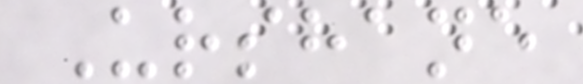Urshane
